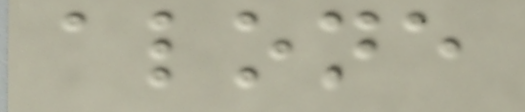alone
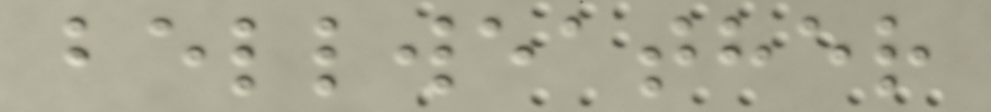bellweather
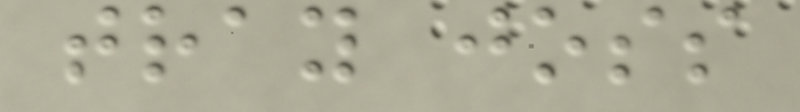tray joss
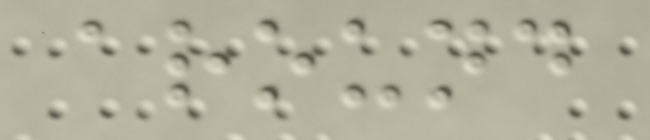around
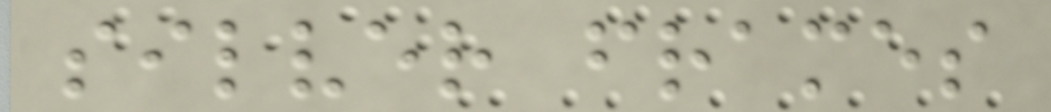silver frames
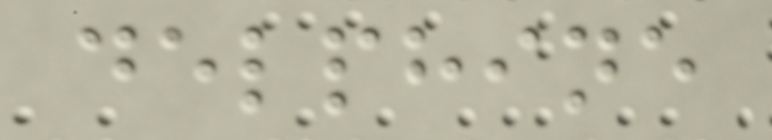delphine
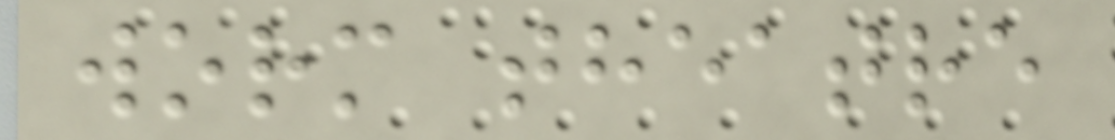worm theatre
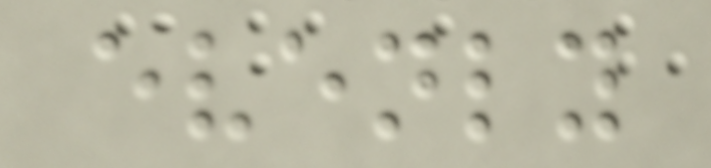evenly
